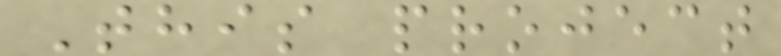This project
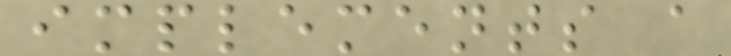implements a
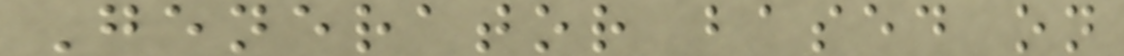Generator based on
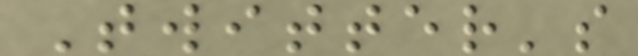Twitter's
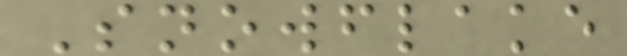Snowflake
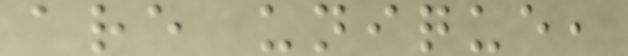are unique,
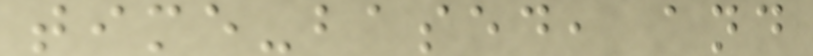time-based, and
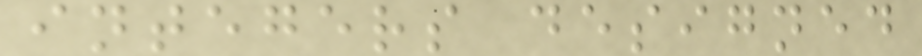integers designed
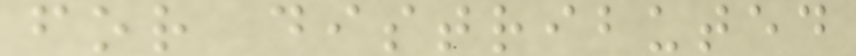for distributed
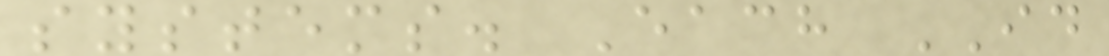systems. Each ID
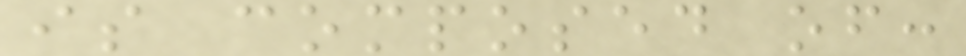is composed of:
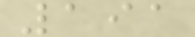191
